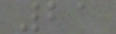21
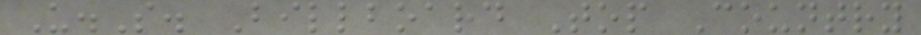U.S. Billboard Top Country
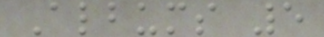Albums 5
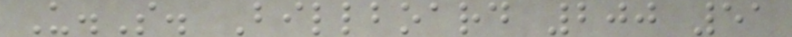U.S. Billboard 200 51
